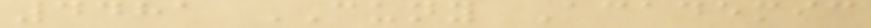4481 CUNY Academic
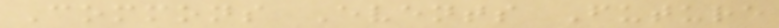Commons Events Future
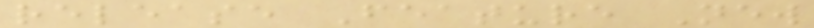release Feature New
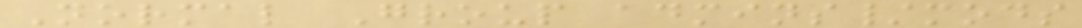Normal Group admins/mods
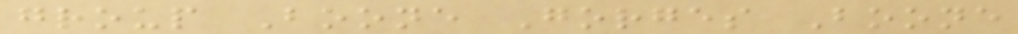group Boone Gorges Boone
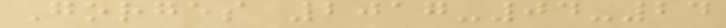Gorges 2017-04-24
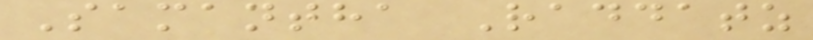Samantha Raddatz
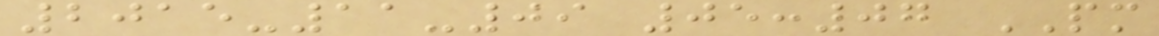2015-11-09 05:07 PM
